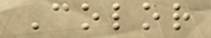Color
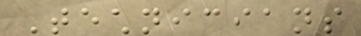Technicians
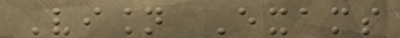Vision Exams
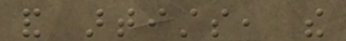and artists, the
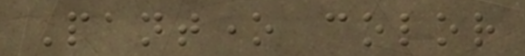Pantone color
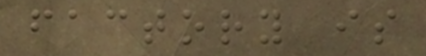factory is
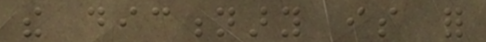the dictionary is for
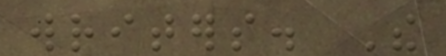writers. The
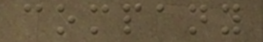company
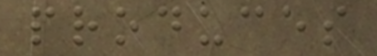produces
